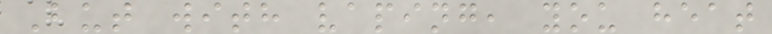But with vaping, you heat
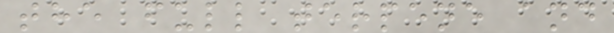the full terpene and
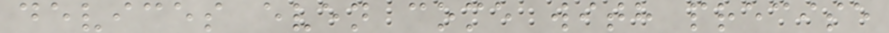devices even come with precise
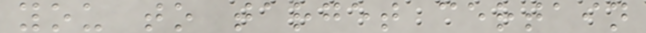you to target certain
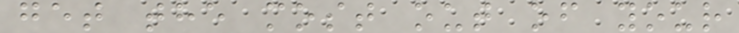get the most out of your
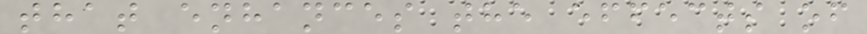that enhances the effects of
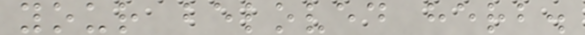your beloved herb.
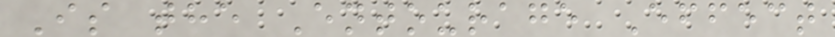Is the Entourage Effect
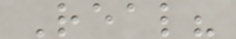Real?
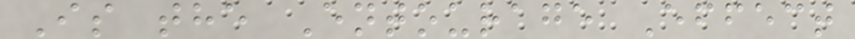Is the Entourage Effect
